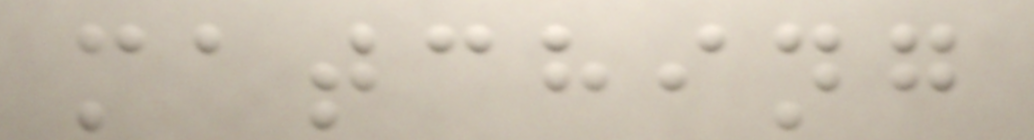matching
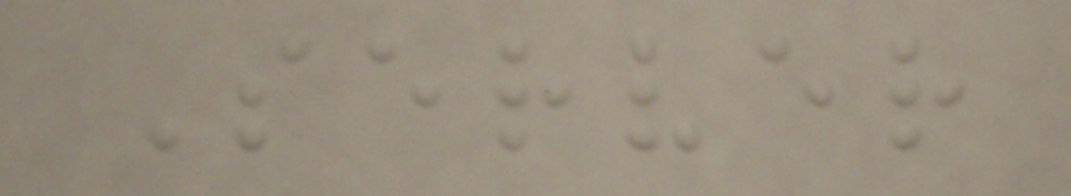Server
